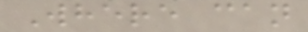Where can
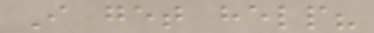I get help?
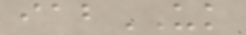iabUK
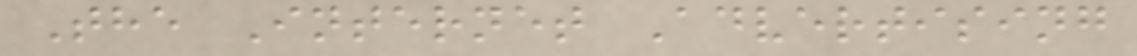The Internet Advertising
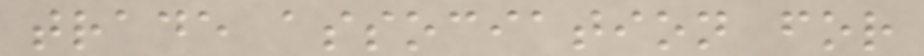trade association for
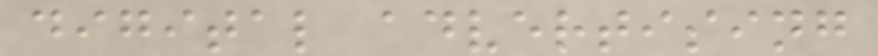digital advertising
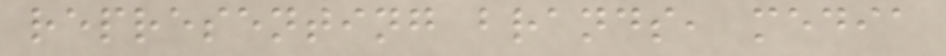representing brands, media
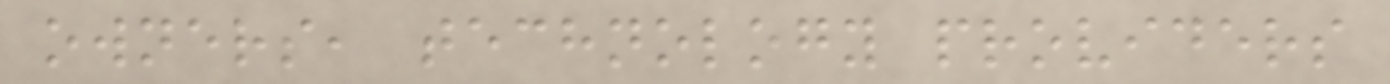owners, technology providers
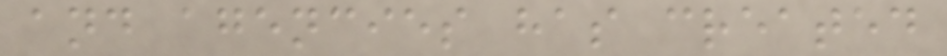and agencies has created
